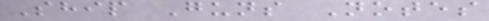Ship Guns Notes
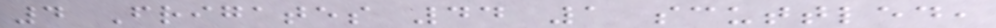4 Frigates 44 1 scuttled,
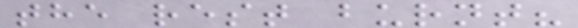the rest burnt?
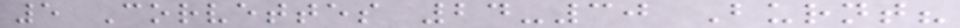5 Corvettes 24-30 Burnt?
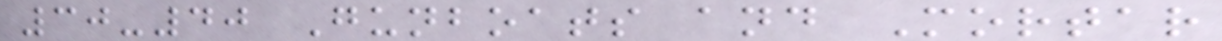30-40 Gunboats and Mortar
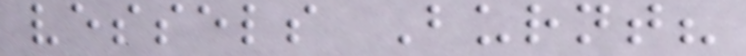vessels Burnt?
